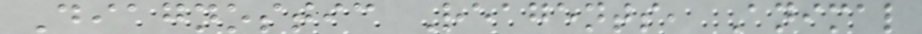Diagnostic Reagents, Animal
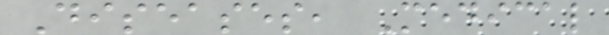Diseases, Medical
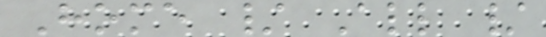Home / All /
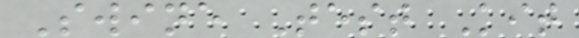Swine Test Kit
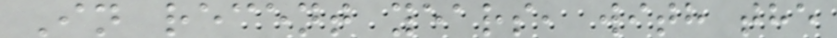In recent years, with the
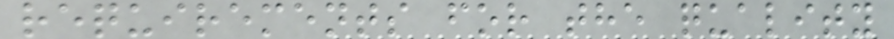requirements for the quality
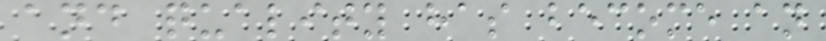and quality has become an
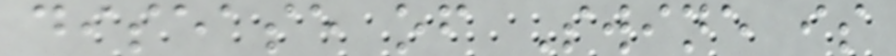disease of Swine is
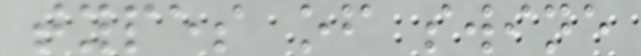types of swine
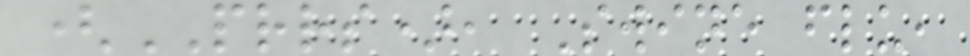(PRRS), Swine flu,
